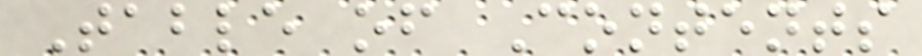Table of Contents
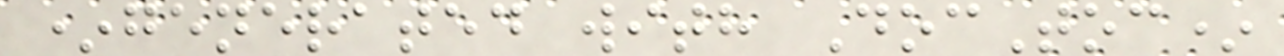*generated with DocToc*
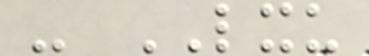- LXU
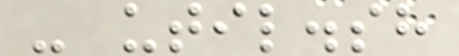- util.sh
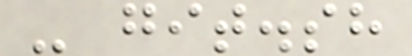- git.sh
